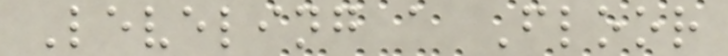Leveling a Floor
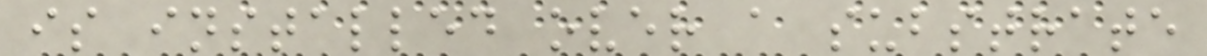is installed over a substrate
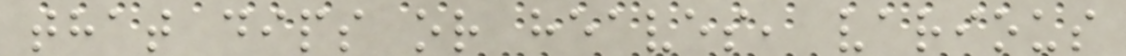that dips or heaves, various
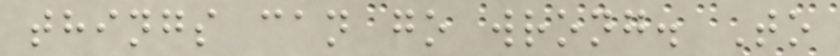things can go wrong. To
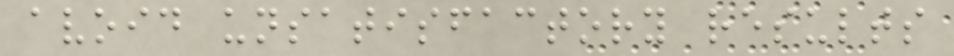avoid unsatisfactory results
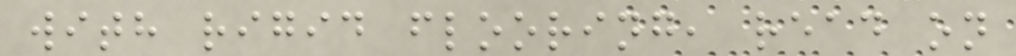with rigid flooring, read on
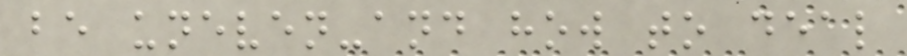be uneven-and how to deal
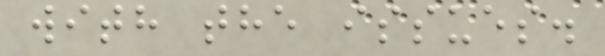with the issues.
